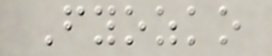Fyozko
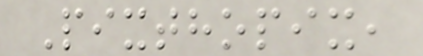Pixthopix,
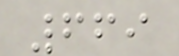669
